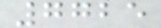7725
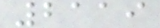2119
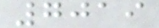7019
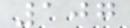107
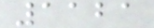1121
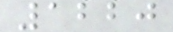1220
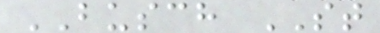BUSCH ST
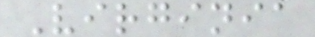Virginia
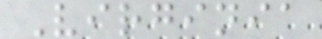Virginia
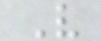V
